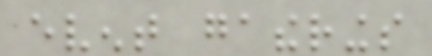event gatherings
